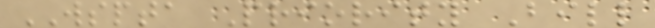WSPTA Priority Bill
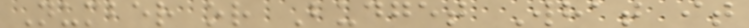Number or Budget What it
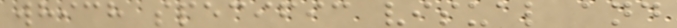which specific visual and
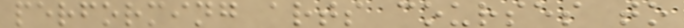performing arts courses to
